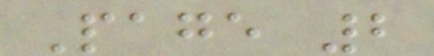Page 2
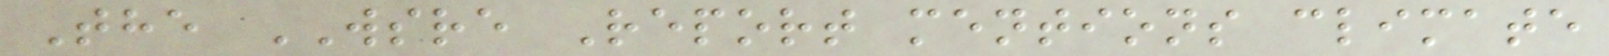The WSRE Report mentions climate
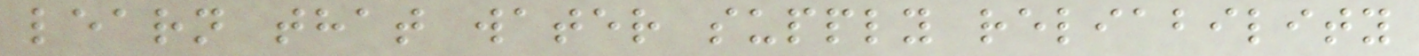learn that water supply reliability
